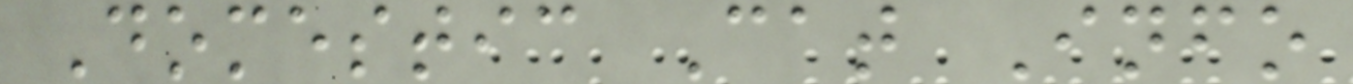Domestic Cat Info
